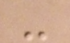-
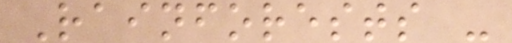Rainforests -
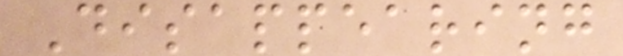Disappearing
